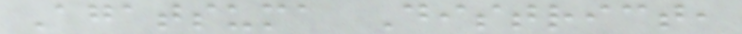Agatsuma District,
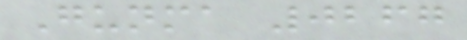Gunma 0267
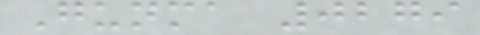Gunma 0279
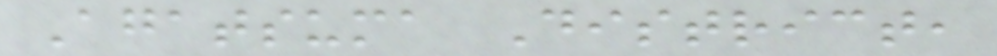Agatsuma District,
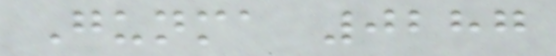Gunma 0287
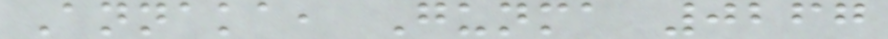Annaka, Gunma 0267
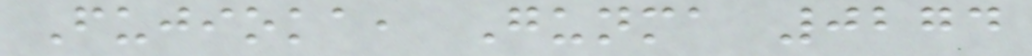Fujioka, Gunma 0274
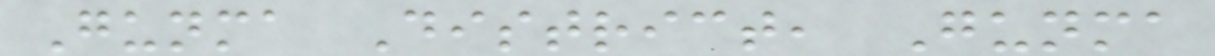Gunma District, Gunma
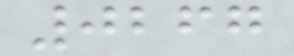0267
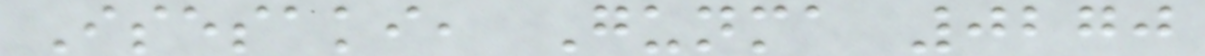Isesaki, Gunma 0270
